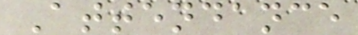Attendance
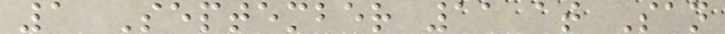1 September 11 at San
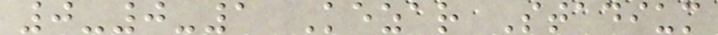0-0-1 Kezar Stadium
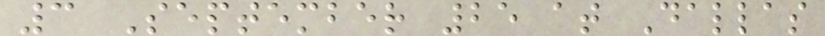3 September 25 at Dallas
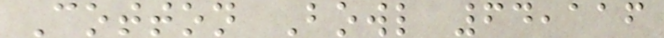Cotton Bowl 64,116
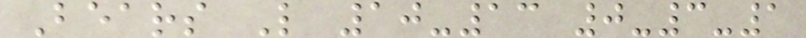Bears L 10-13 0-3-1
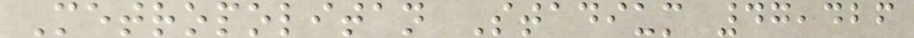Metropolitan Stadium 47,426
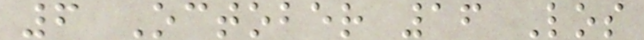6 October 16 Los
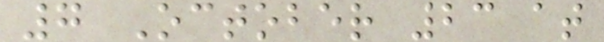7 October 23 at
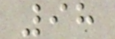98
